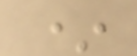*
